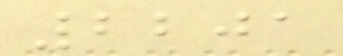2201
